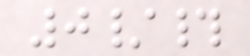0/#
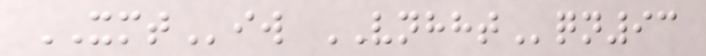XMTiw VNHHTqn93
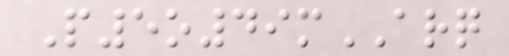P5o49mARQ
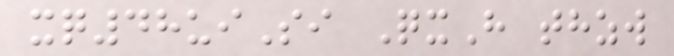xq48uiSi QxH thzw
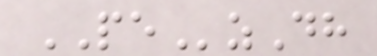PEzDh
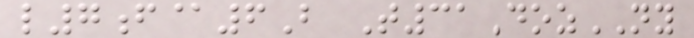l7f@6B T31DozNY
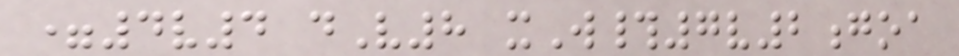=4v4 dV8 xW#7v2goa
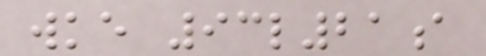wke 93l21a
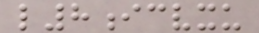l8icvxu
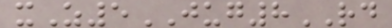xZ5JUG8RD
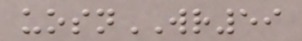uosnWR59
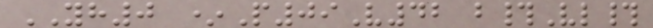YH0 *P09V42 b#Vl#
